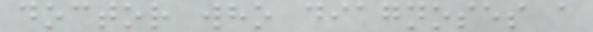doctor who diagnoses a
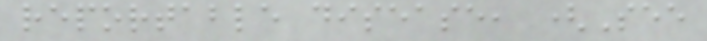reportable disease, (See
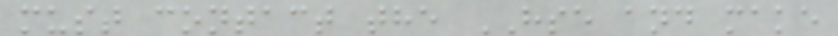must contact the HSE and make
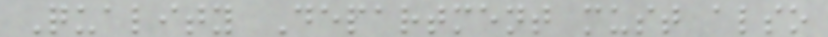Quality Department must also
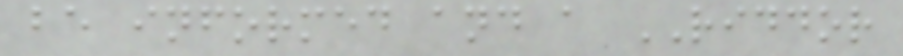be informed and a RIDDOR
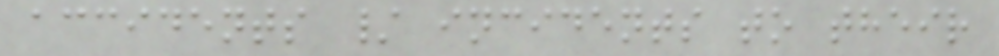accidents / incidents to their
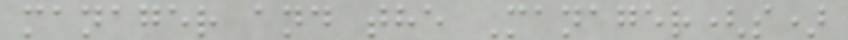manager and the Manager(s)
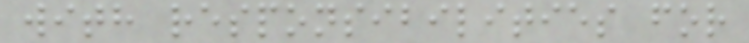with responsibilities for
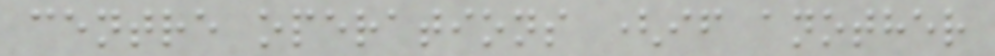centre operations (if another
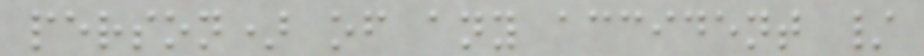person) of any accident /
